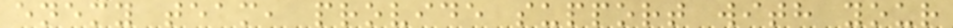enemy team, provide support with your
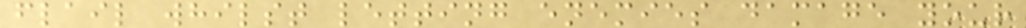flail whilst letting enemies damage your
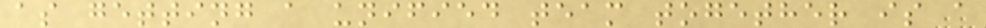as getting a unified team together is a
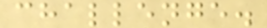challenge.
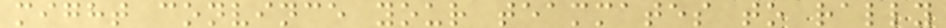might convince your teammates to rally
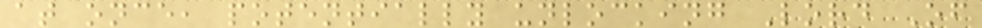at once, potentially unlocking Lord Of
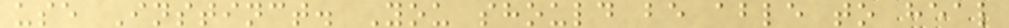use Instinct. You should be able to heal
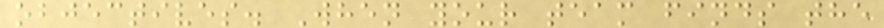objectives. When your team finds the
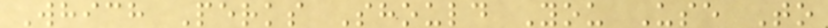Which Perks Should You Use To
